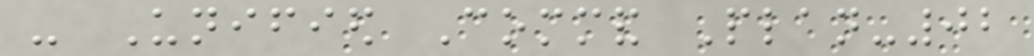- Unified Command Plan-02
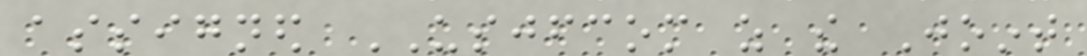assigned USJFCOM as the Joint
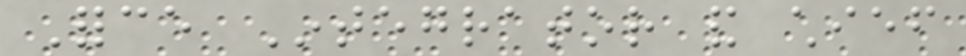Force Integrator and chief
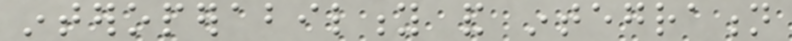interoperability and integration
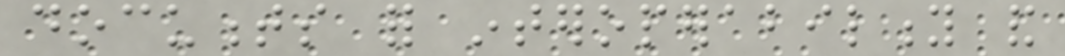documents for interoperability and
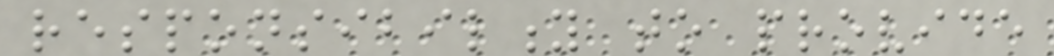responsibility to provide
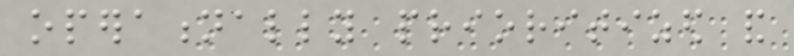operationally prioritized and
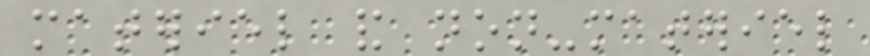materiel and non-materiel
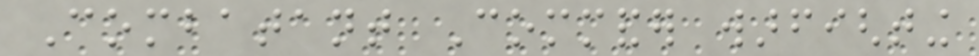Combatant Commander warfighting
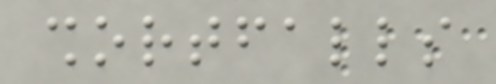shortfalls
